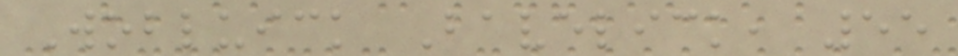Wobluick Bavelick, 55
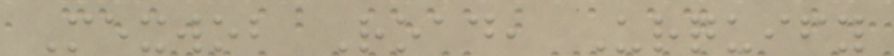Mexwob Road, Urquify
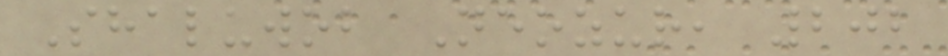Shaluwob Neozur, 202
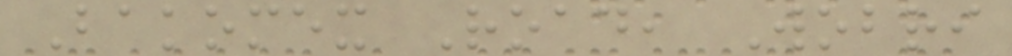Bakomex Road, Wobri
